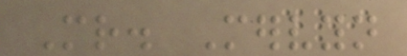Mr. Mervyn
